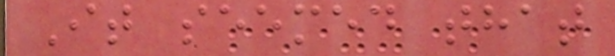It seemed that
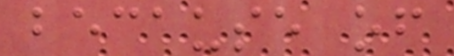because of
